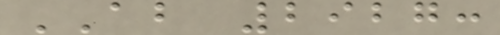AB 2927:
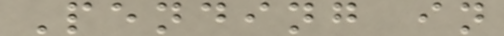Pending in
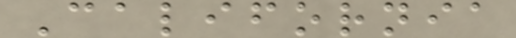California
